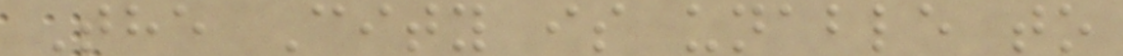The City is unable to
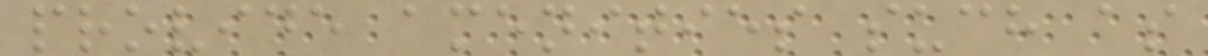provide amenities such as
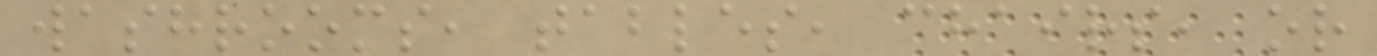washrooms, tables, chairs, or
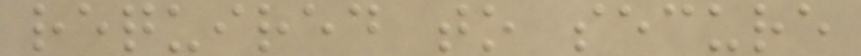required to secure
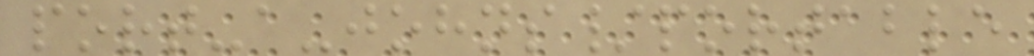port-a-johns/portable
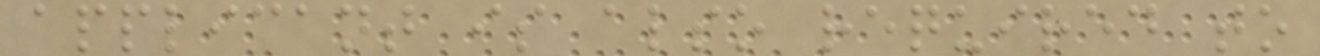applicant is also required to
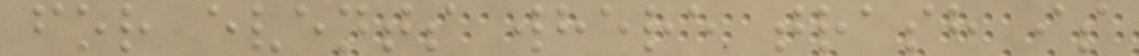for events where trash is
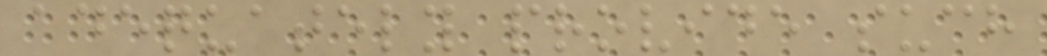adequately provide such
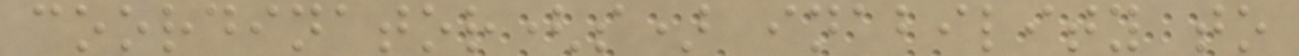coordinator(s) inability to
